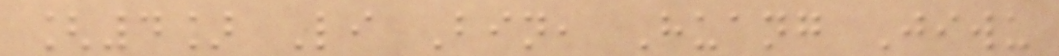[4] Li Bin, Huang Jiwu
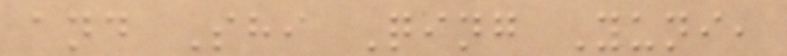and Shi Qing Yuni,
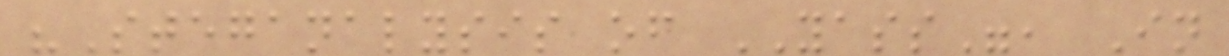"Steganalysis of YASS", In
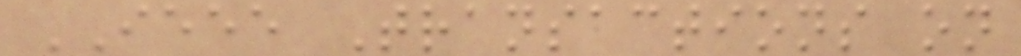IEEE Transactions on
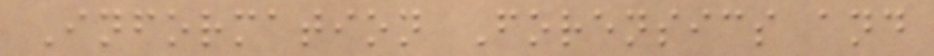Information Forensics and
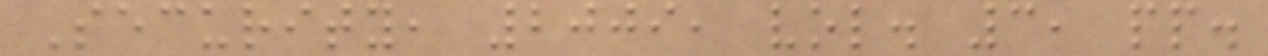Security, 2009, vol. 3, pp.
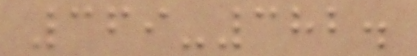369-382.
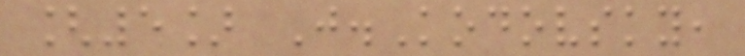[5] J.Kodovsky,
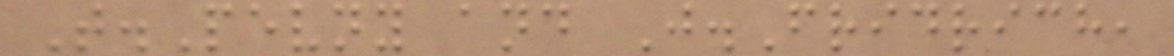T.Pevny and J.Fridrich,
